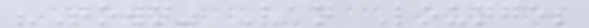"Town" Van Lounge;
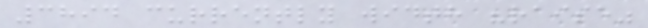3894 currently width "raise"
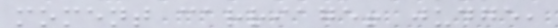moment carriage! judge,
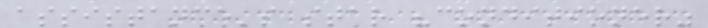assistance's star "conditioner"
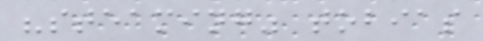"steaming" tobias
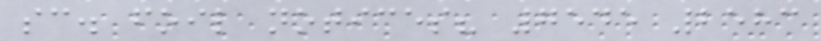sc. foil notices? 7545 2583
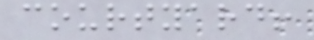courtyard!
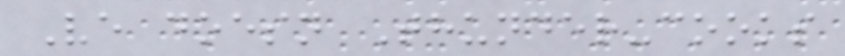Ve doesn Thunder-cooks
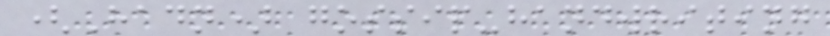(Hadn) gossip-handwriting
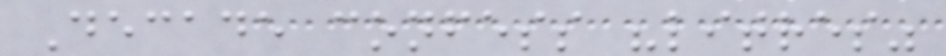Decade confess "litres"
